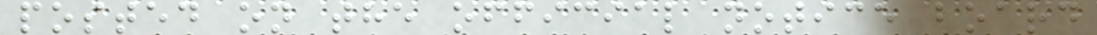posted on the official notice board
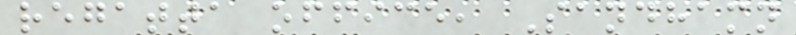regatta office, Sandhamn
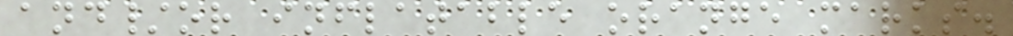and/or inflatable orange marks.
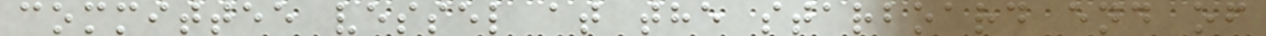committee vessel at the starboard end of
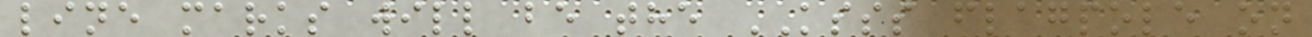line marks will be the KSSS flagpole on
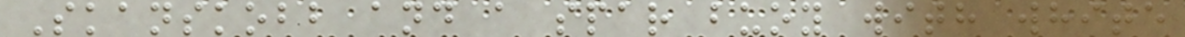Skanskobb and a spar buoy with white
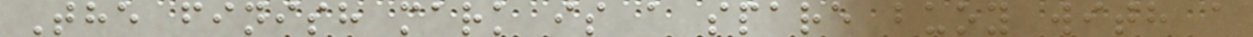The finish mark is a spare buoy with a
